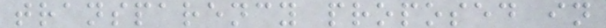transparency proposed in
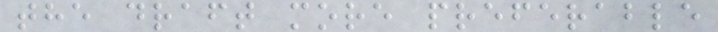the draft more preferable
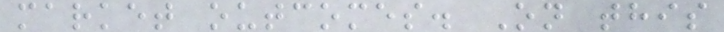market outcomes. On this
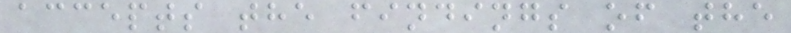accepts the findings of the
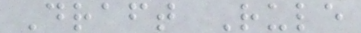Draft Rule
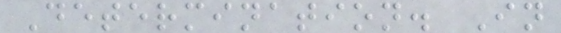Determination. In
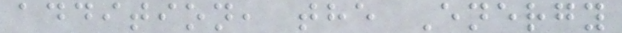addition, the Energy
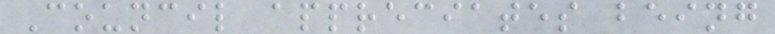Council appreciates being
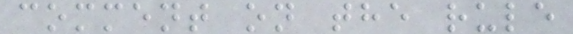comment on the rule
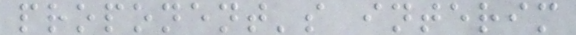proponent's interim
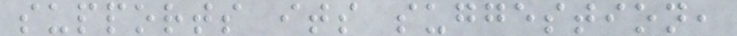supports its suggestion,
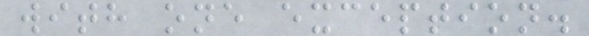with one exception.
